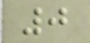0
